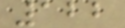122
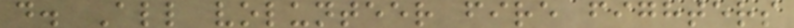d. All volunteer fire fighters
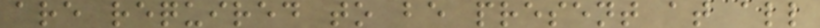are required to be present at all
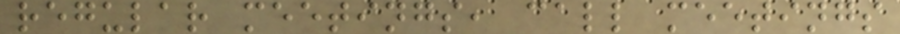regular meetings, call meetings
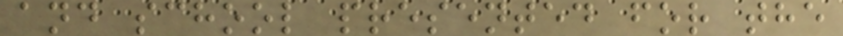and school presented for the
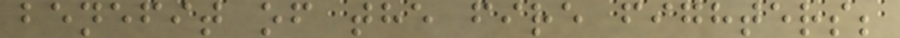benefit of the fire fighters;
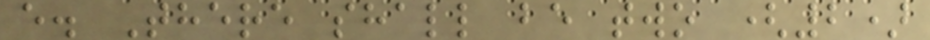e. There shall be two (2)
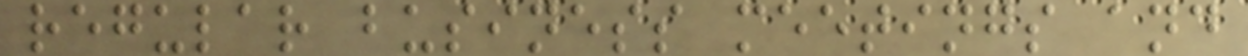regular business meetings and
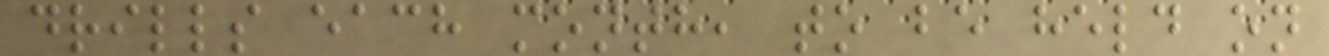drills each month, to be held on
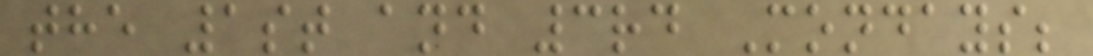the 1st and 3rd Mondays;
